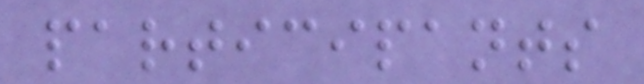participants
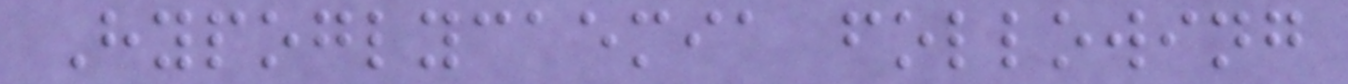Hypoglycaemia following
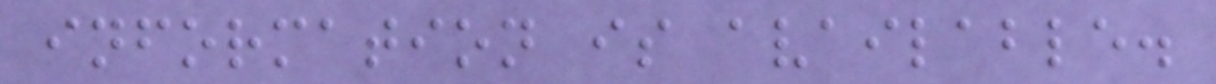information is available.
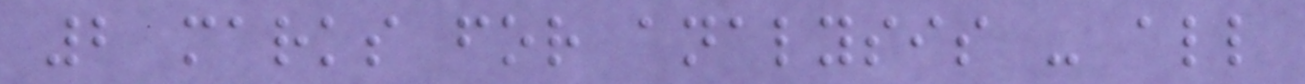2 marks for analysis - all
